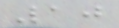10
